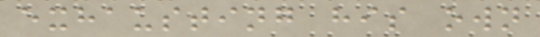exhausting his own
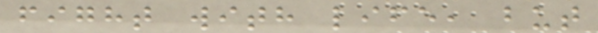fight with life, but
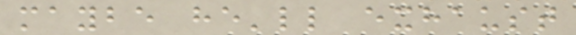maybe he'll exhaust
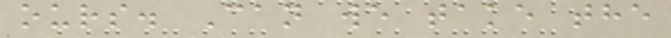ours. Can we take the
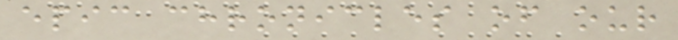epic chronicles of our
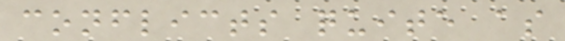conflicts quite as
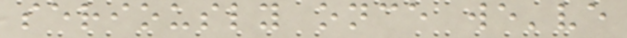seriously once we've
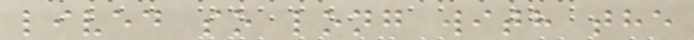lived so long with the
